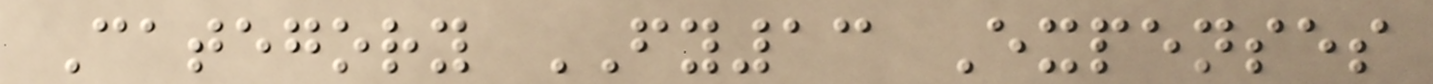Category FY13 Expenses
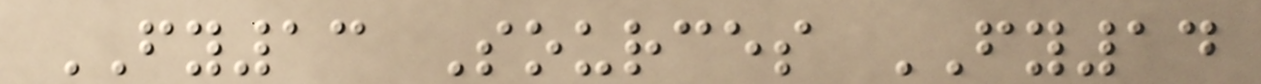FY13 Sources FY14
